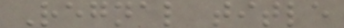Regnal title
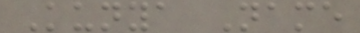Kunya Name
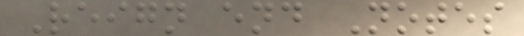Reign end Notes
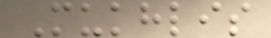Mukhlis
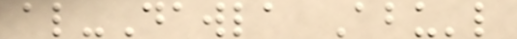al-Dawla Abu'l
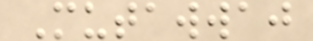Mutawwaj
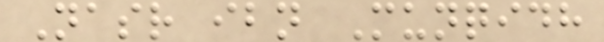Nasr ibn Munqidh
